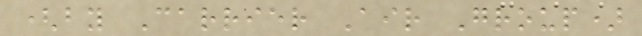(by Carrier Air Group)
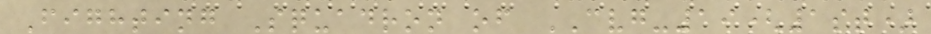Fighting Squadron of CVG-19(1st)
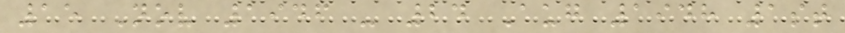15 Nov 1946 - 24 Aug 1948 1st
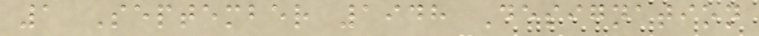1 September 1948 Designation
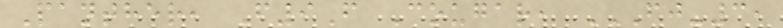Panther, F9F Cougar, FJ-3,
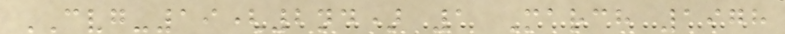CVG-19(2nd) 1 March 1978
